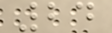24
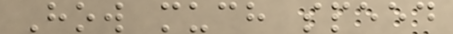How much speed
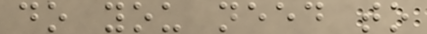do you need to
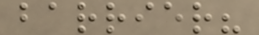barrier?
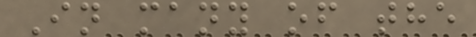In many of the
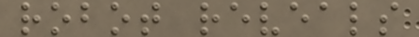robot reveals
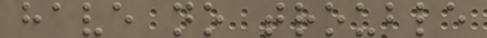have no trouble
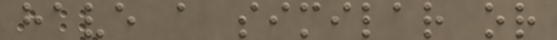have a similar or
